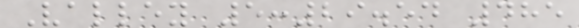Valley 5:29.54 485
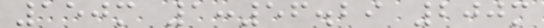150m 1:56.29 200m
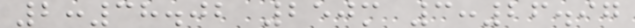2:38.02 250m 3:26.97
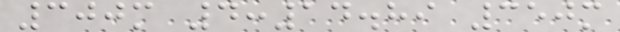300m 4:14.89 350m
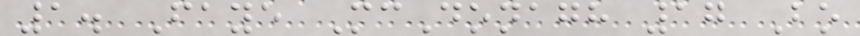1. Faye McDonagh 17 Bo
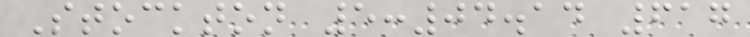Stockton 5:04.14 617
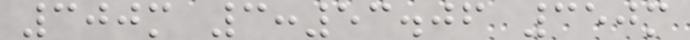300m 3:53.06 350m
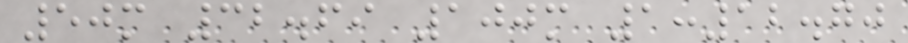50m 32.69 100m 1:12.70
